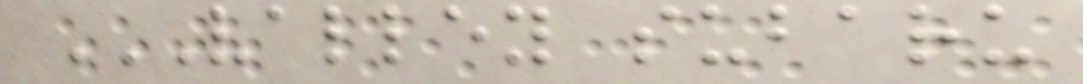VALLEY SUBARU
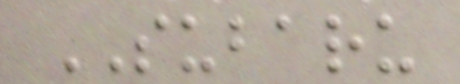SUBARU
